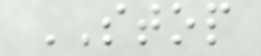STOP
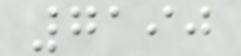7190
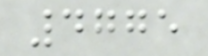4775
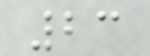23
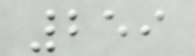259
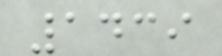1439
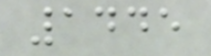1445
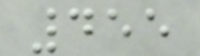455
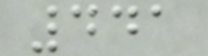441
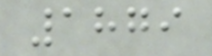1879
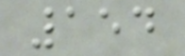154
